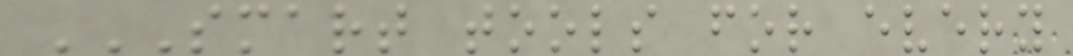SMART TOOLS FOR EVERY
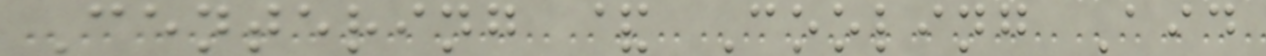Centering & Cooling Aid
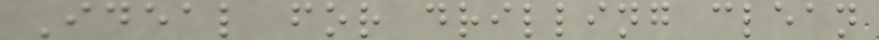Ideal for drilling clean
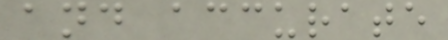and accurate
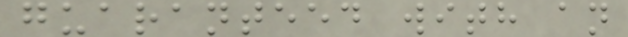guaranteed with an
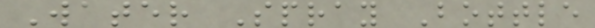Water Spray Bottle
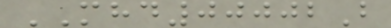MHD00002B
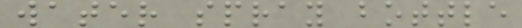water spray bottle
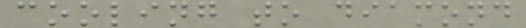cooling to diamond
